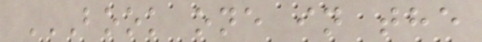BOOK ONE IN THE
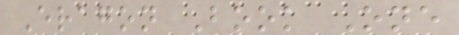Eragon Book One
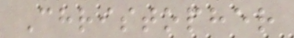Christopher
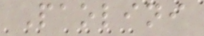Paolini
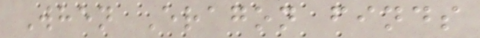When Eragon finds
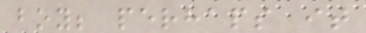boy; perhaps it
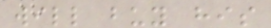will buy his
